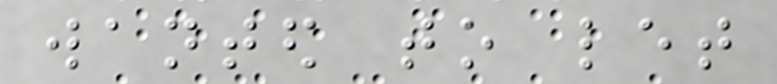wanted to let
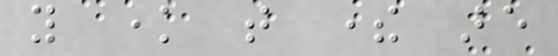you know that there are
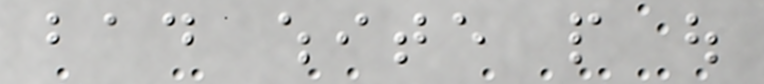bad white people out
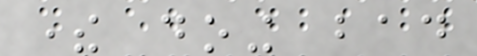there doing bad
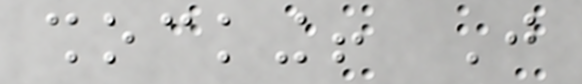shocking! Just
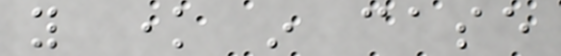you know in case
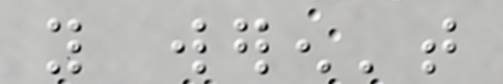you weren't
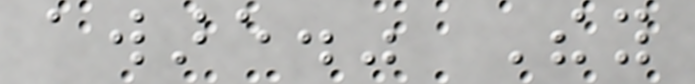aware." They
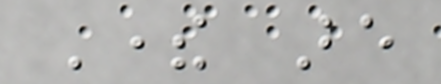There are
